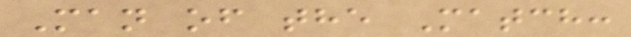Man of the Match:
